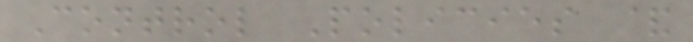Control Policies &
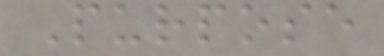Purpose
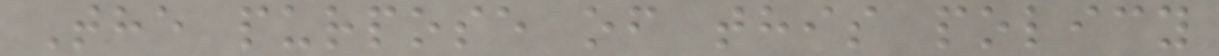The purpose of this policy
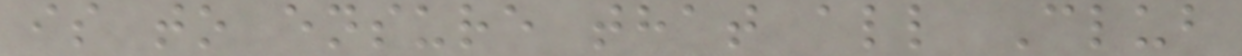is to ensure that all Club
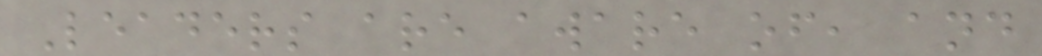Leaders are aware of, and
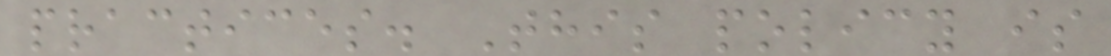practices. This policy is
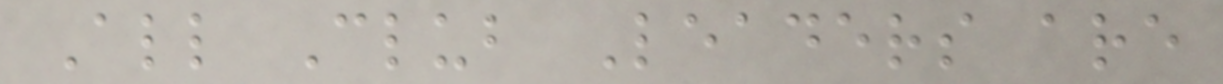All Club Leaders are
